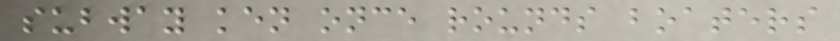subway ken once rounds boaters
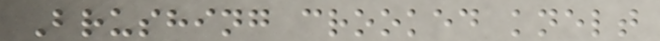Brushing crooked knelt
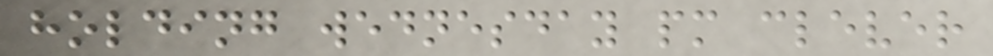holding wednesday pm clever
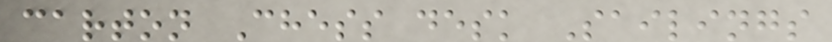carton Chess desk Sailings
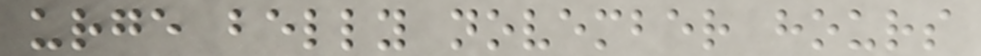urge belly november hours
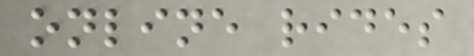online rides
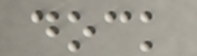dock
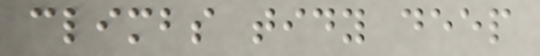climbs tidy deep
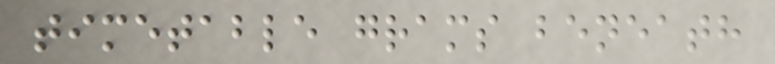timetable grams beneath
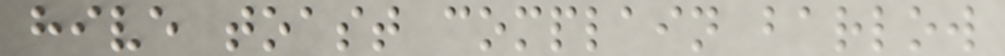hive toast complain barlow
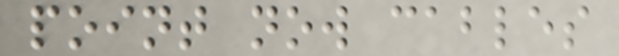point now cables
